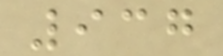937
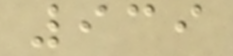939
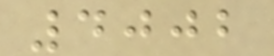4002
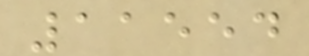11554
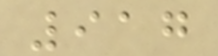917
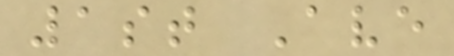1st Ave
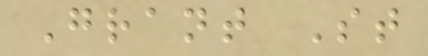Grant St
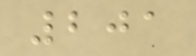201
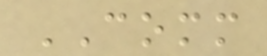COMM
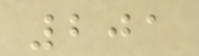201
